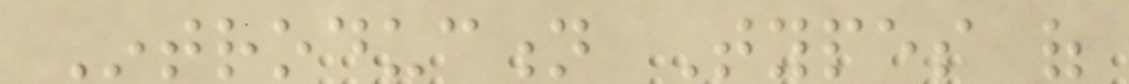Introduction Types of
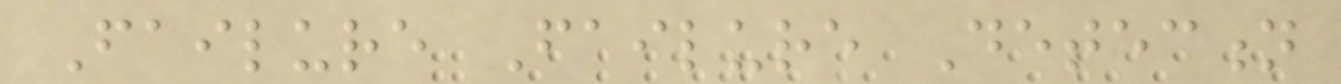Failure Failure Detection
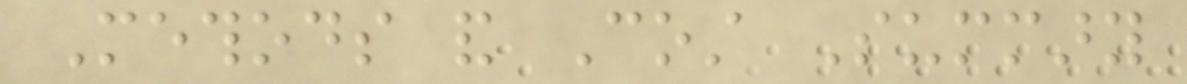Methods and Cost Summary
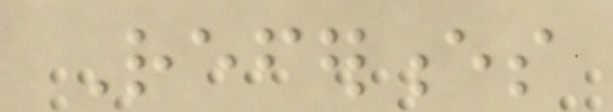References
